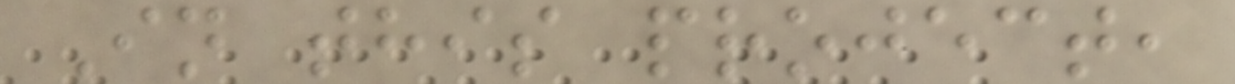In this project,
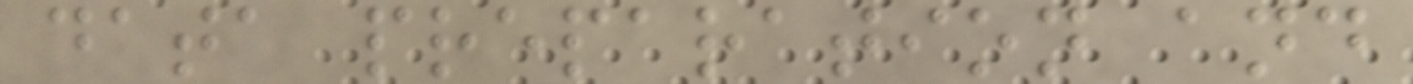data preparation and
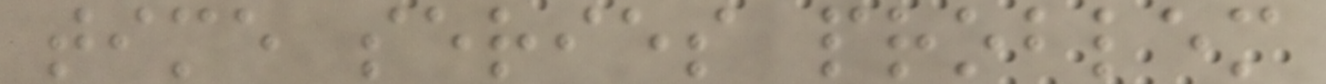time series problem
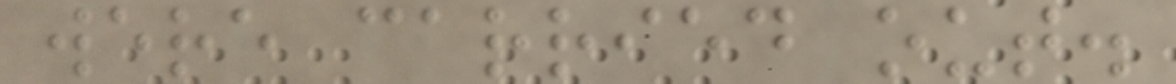were carried out.
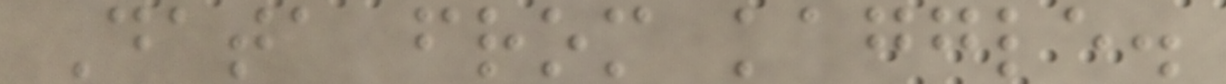Data from kaggle.
